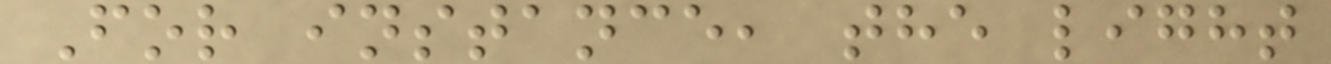For instance, the light
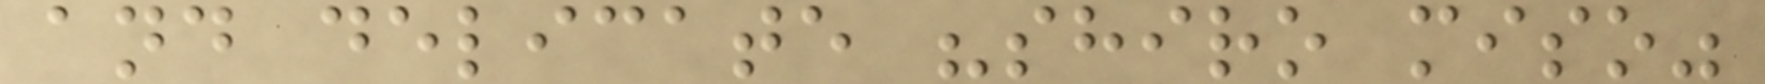and delicate "shiro miso"
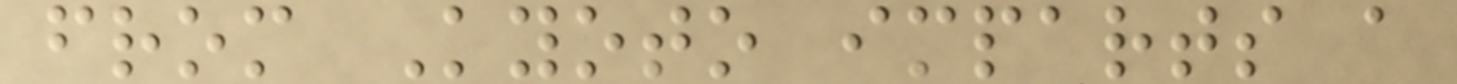from Kyoto imparts a
